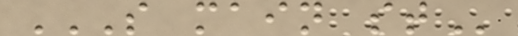S MAIN ST
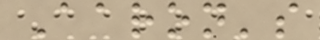Aaron's
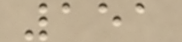151
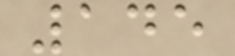145
